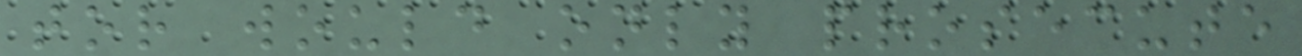tor would only prosecute
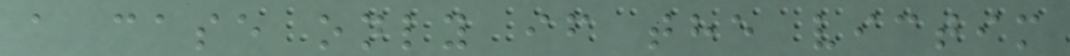a case only if the victim
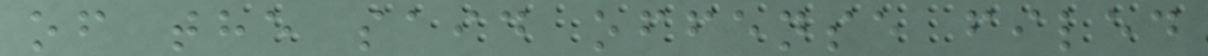of the said offense filed
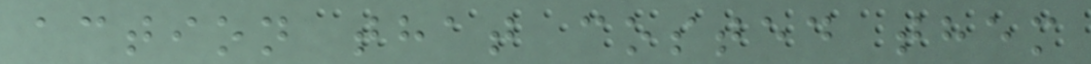action that costed them
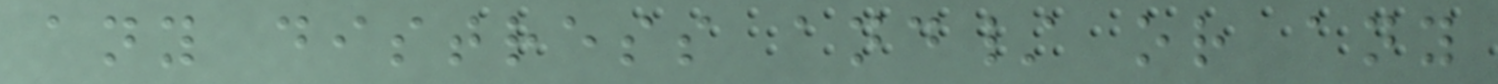any distress and/ or any
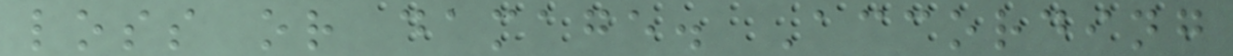loss or damage. According
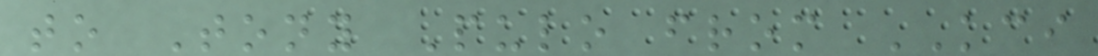to Tony Pulo from KCI
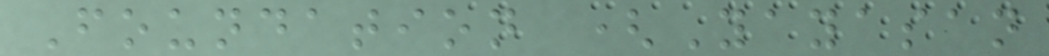Foundation (Yayasan
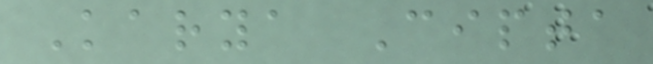Karya Cipta
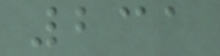231
